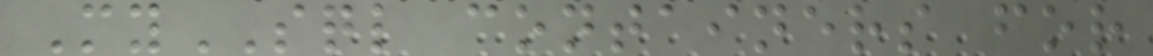MySQL containers for
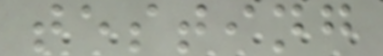testing
